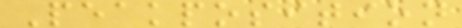Peakposition
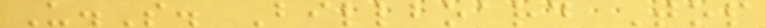U.S. Billboard Top
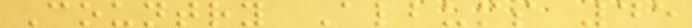Country Albums 45
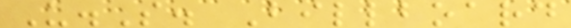U.S. Billboard
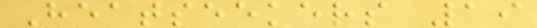Heatseekers 19
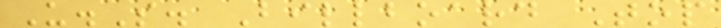U.S. Billboard Top
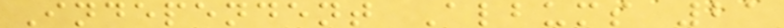Independent Albums 21
